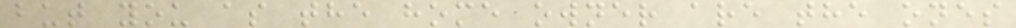but you as the home owner are the ones
